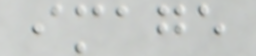image
